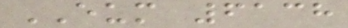EUM 6138
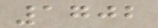1702
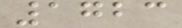1723
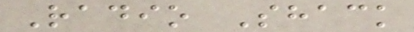Radio Shack
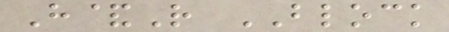H&R BLOCK
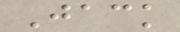Jack
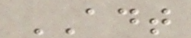ADT
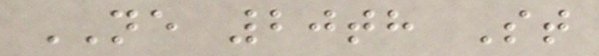NE 20th St
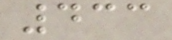433
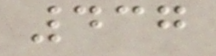437
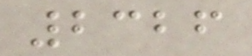2326
